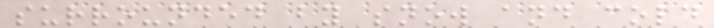surrounded by snow and cold
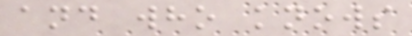and who knows
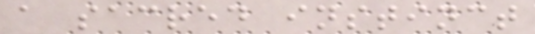a sacred instinct
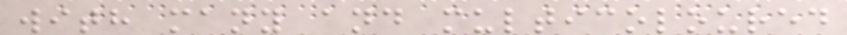with many and multicoloured
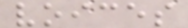voices
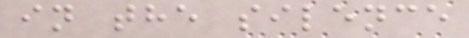in the silence
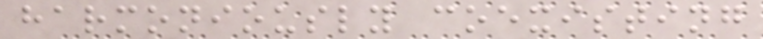harmoniously coexisting
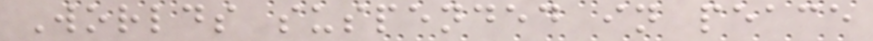Worlds suspended in peace
